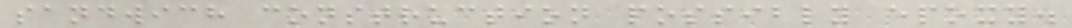sandwich construction possibly epoxy.
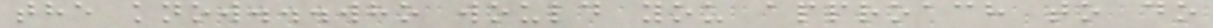the know...who would you approach to do
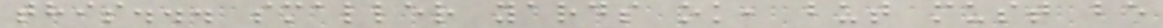this... smaller yards ok, but must be
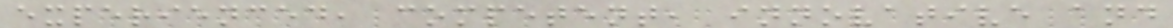experienced, competent, innovative and
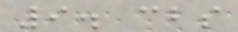9. cbs
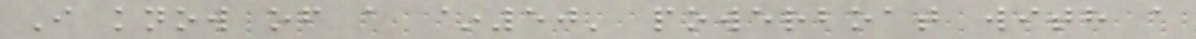I know of a ~50' powerboat with a
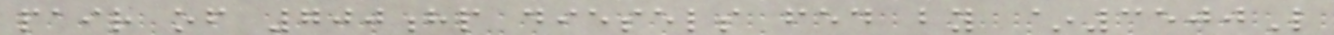pair of 700hp diesels fed by ~3500L
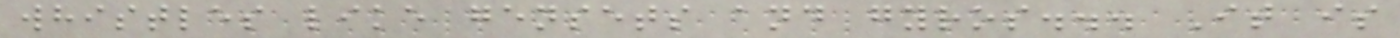whistles like gensets and gyros... It is
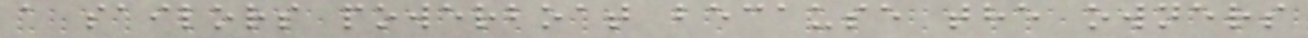a sailors powerboat because the owners
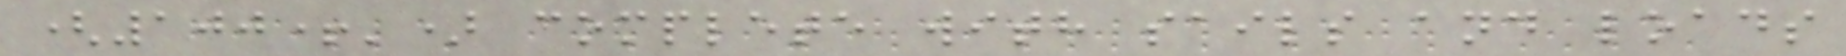(100+') complete with sails and loads
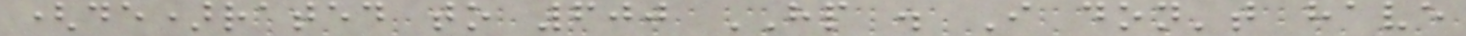(de)rated to 600 HP . I don't have
